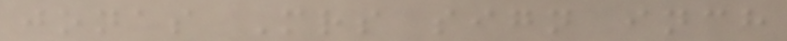jonas Mrs sign inch
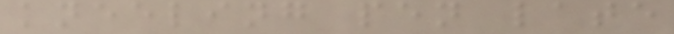kneeling pen late
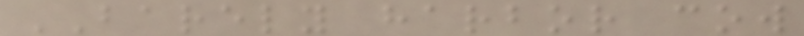BARELY harbor cow
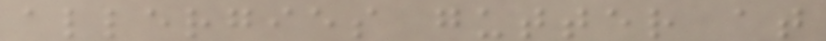allergies gutter at
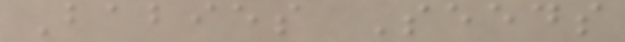Babies Seeds
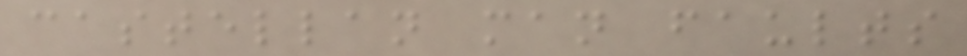castellan man faults
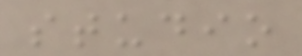studio
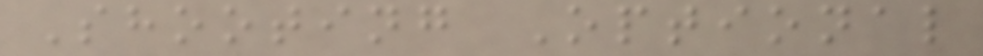Shooting Optional
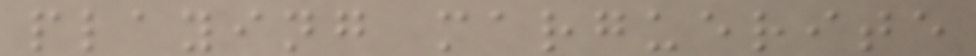playing marguerite
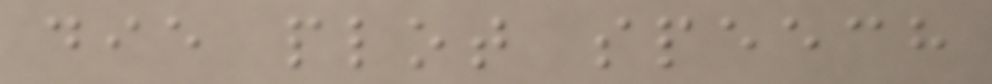die plot speech
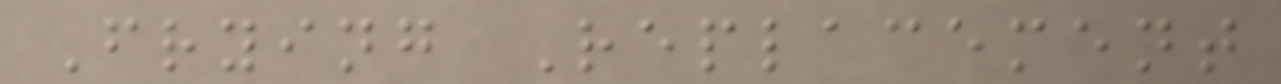Frying Replacement
